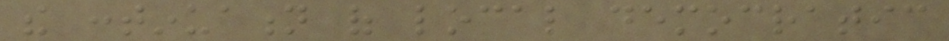the continuation of local democratic
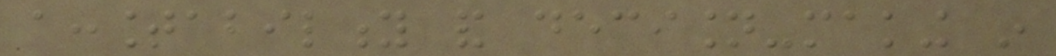accountability and decision-making in
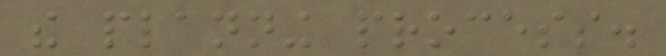the planning process.
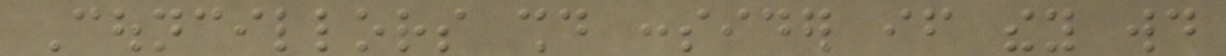Councillors should consider if they would
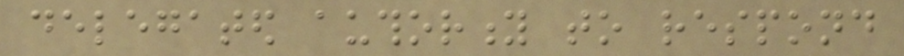delegated authority to respond
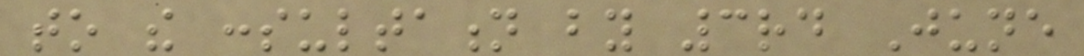to the consultation by 3rd June
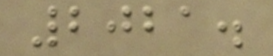2021.
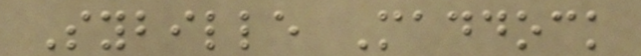Sybille Maddock
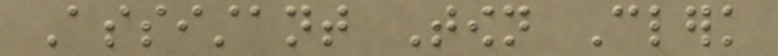Assistant Town Clerk
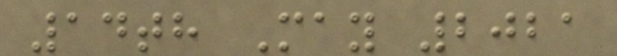14th May 2021
